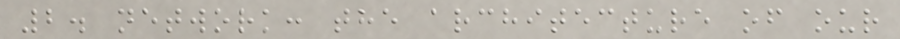2. network: the architecture of our
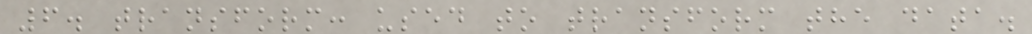6. transform: used to transform the data.
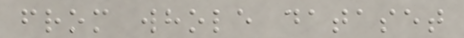from whole dataset
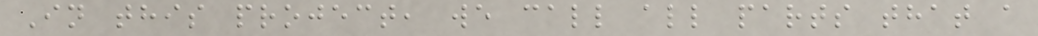In this project, we call all parts that a
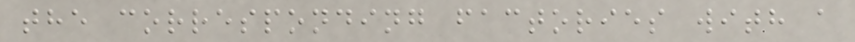the corresponding factories with a
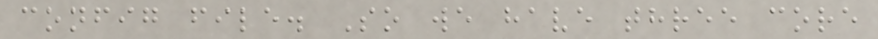config file. So we have three core
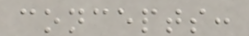concepts:
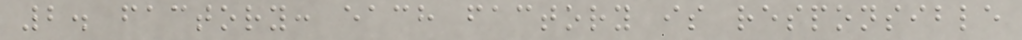2. factory: each factory is responsible
